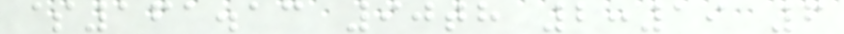$161.13 90th 2:19 6
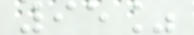95%
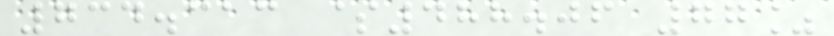734.313 $488.06 77%
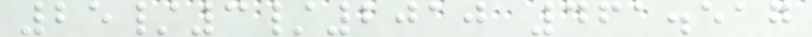25/3/2010 461.517
